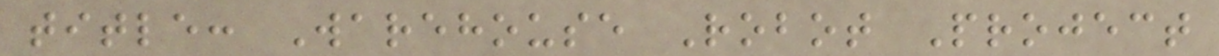title: Warehouse Robot Project
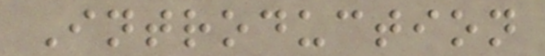Introduction
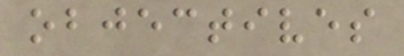objectives
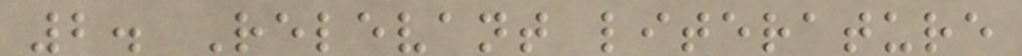2. Relevant literature
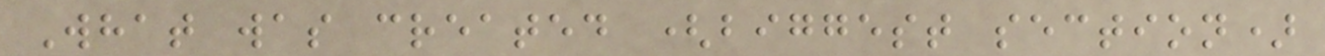What was created (biggest section)
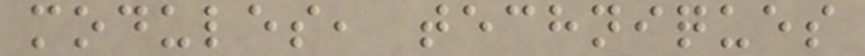modules, techniques
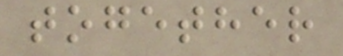together
